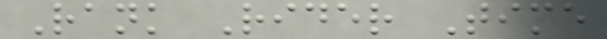Rank Rider Time
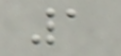1
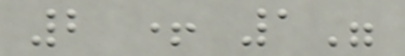2 + 1"
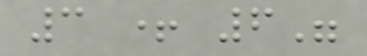3 + 6"
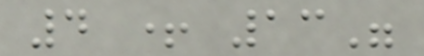4 + 13"
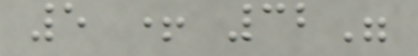5 + 32"
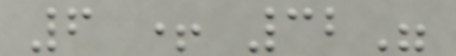6 + 32"
